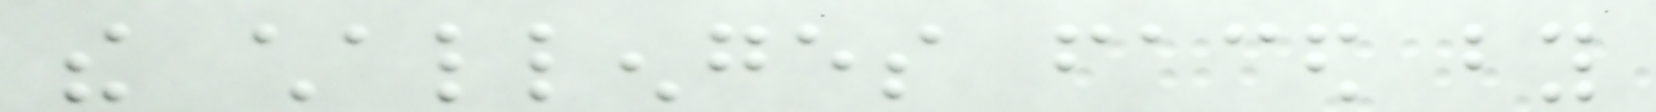the challenges faced by
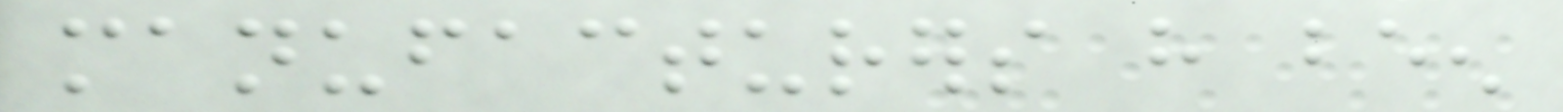manufacturers have been
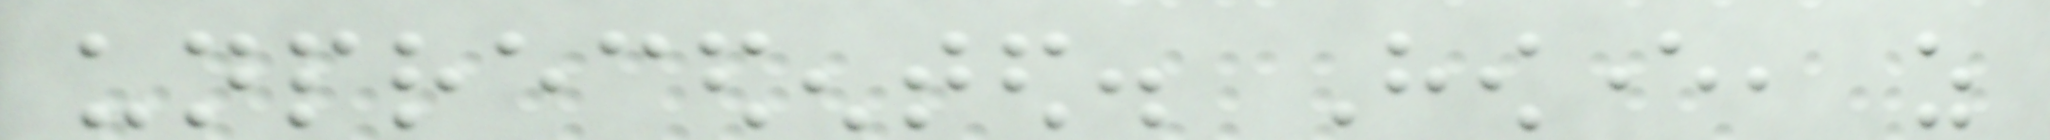unprecedented. However, as
